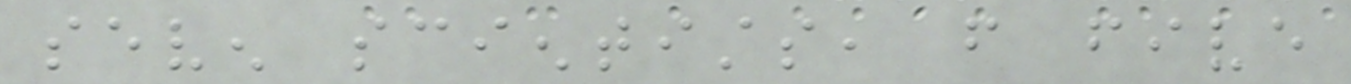seven scientists, from five
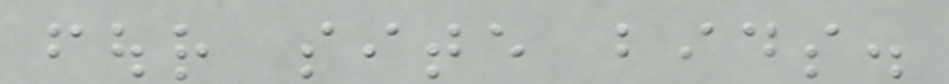four site bids.
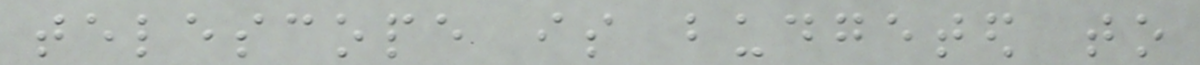telescope is budgeted to
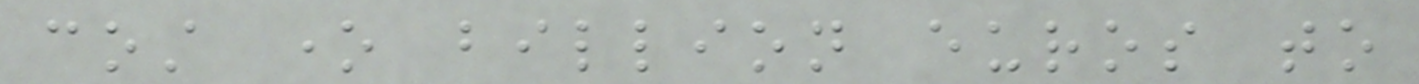cost one billion euros to
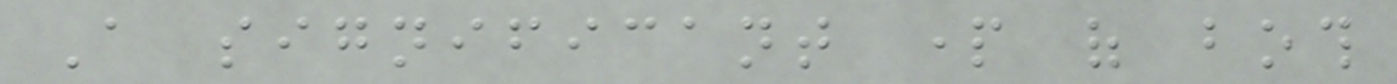A significant part of both
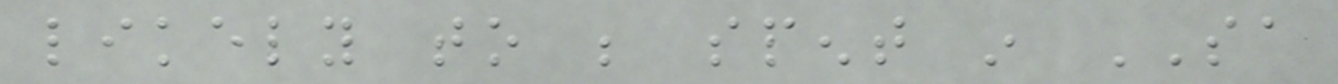likely to be spent in SA
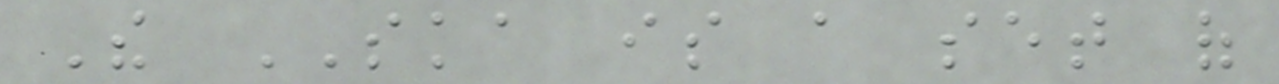The SKA is a set of
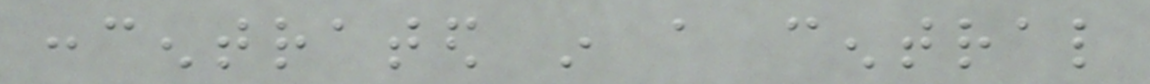concentrated in a central
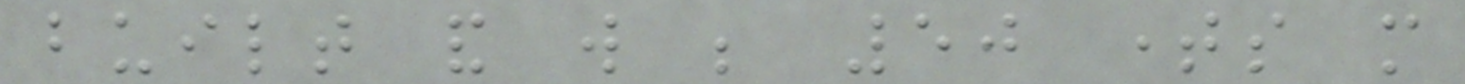built and will be 50 times more
